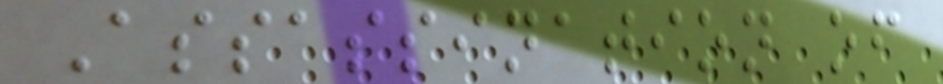Assassination of
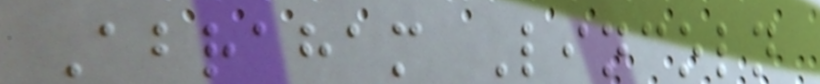Abraham Lincoln
